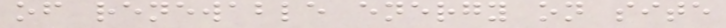of renewable energy on site
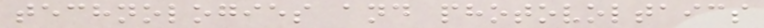technologies and photovoltaics
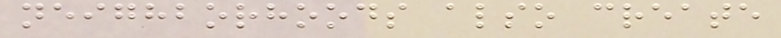neighborhoods also create
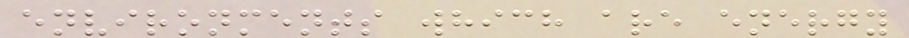environments which are energy
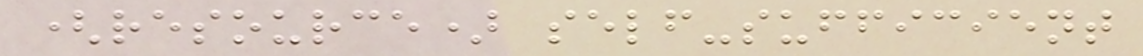(resource) self-sufficient
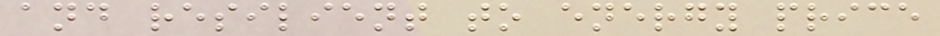and resilient to energy price
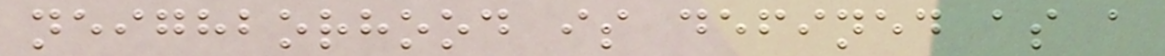neighborhood is defined as a
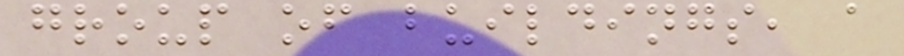group of buildings, a
